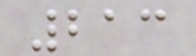213
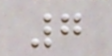7
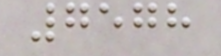7578
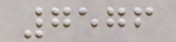7576
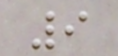9
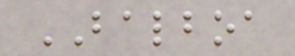BALBOA
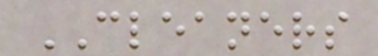CLEANERS
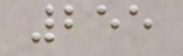255
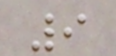9
